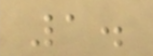1.
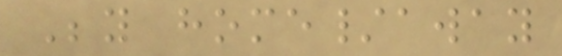Beyond home/away
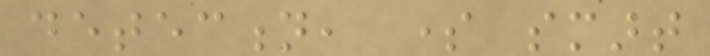detection, some smart
